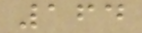164
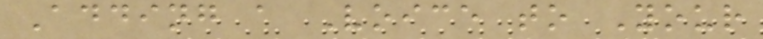Adding a Voice to Your
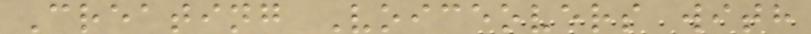Creating Voiceovers with
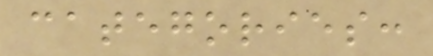categories:
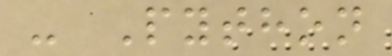- Python
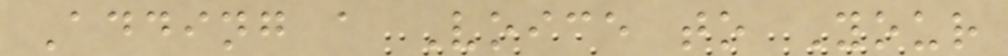Adding a Voice to Your
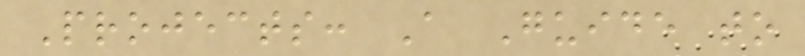Projects: A Guide to
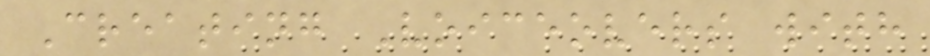Creating Voiceovers with
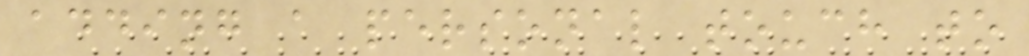adding a personal touch to
